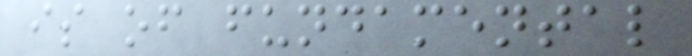is of fundamental
